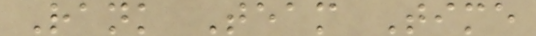Rank Team Time
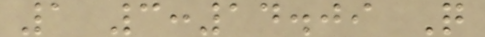1 3:14.09 Q
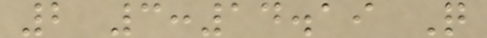2 3:14.19 Q
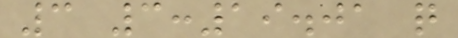3 3:19.01 q
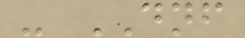- DNF
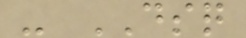- DSQ
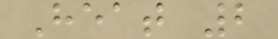Heat 2
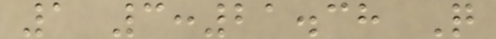1 3:21.38 Q
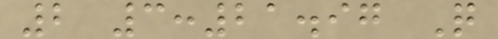2 3:21.97 Q
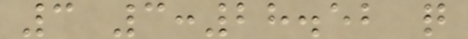3 3:28.52 q
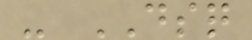- DSQ
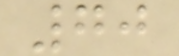70
